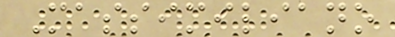Massimiliano
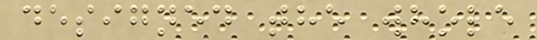designed the whole
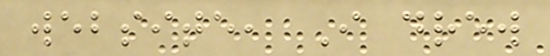website, I drew
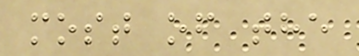most of the
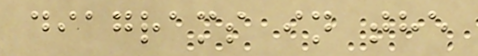diagrams in the
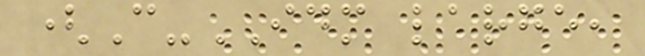(C-IDM large,
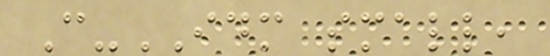C-IDM small,
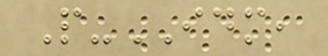P-IDM,
